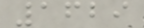1629
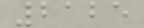2125
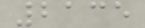2135
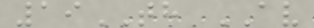19TH AV
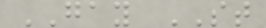GAY ST
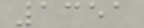1351
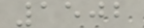1502
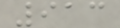913
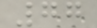77
